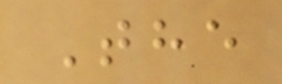The
